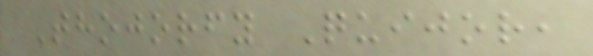Thojorfy Quijor,
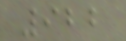922
